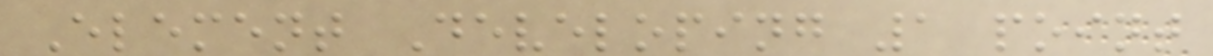Element Developing 1 point
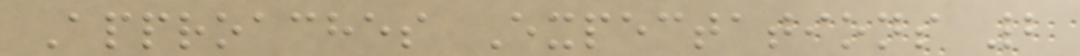Approaches Expectations 2
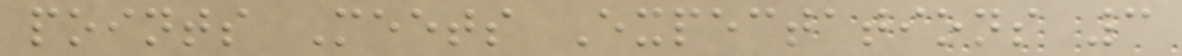points Meets Expectations 3
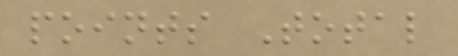points Total
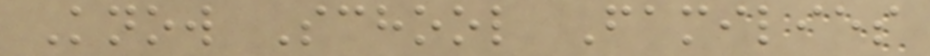Know School Families
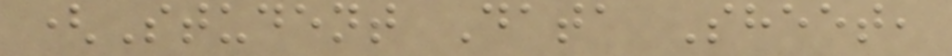(Student Data Sheet,
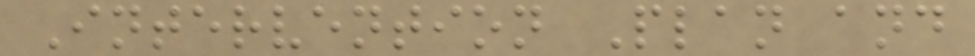Intervention Plan and
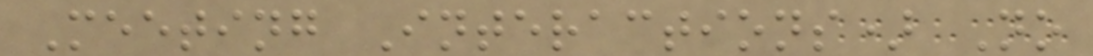Meeting Interactions) No
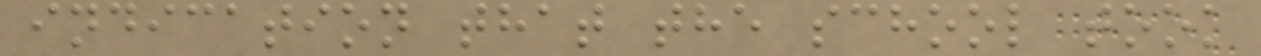indication that the school took
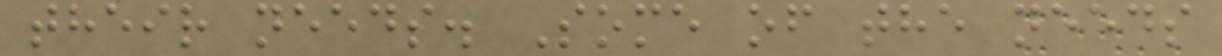their needs. Some of the needs
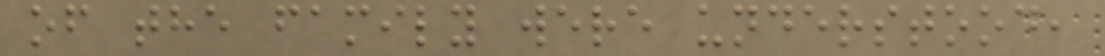of the family were understood,
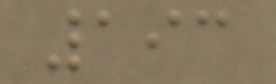193
